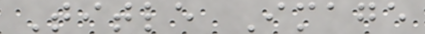Title Image
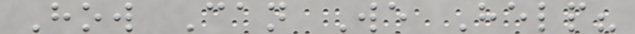How Can We Help?
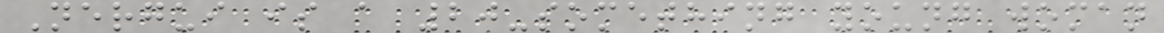Nergui is a 20-something young woman
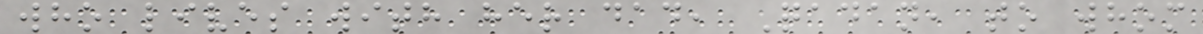who lives with her dad, Qadan, to whom
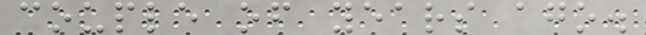couple of years ago.
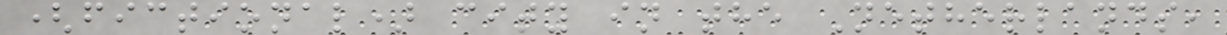(fictional) city in the Netherlands,
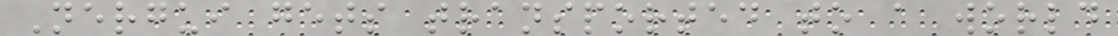Nergui gets transported to a world
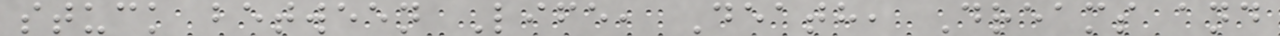stuck between Life, Death, Dreams and
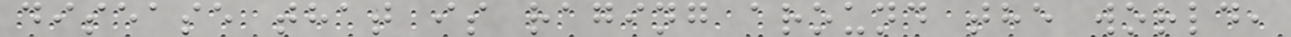disease that is raging around the world,
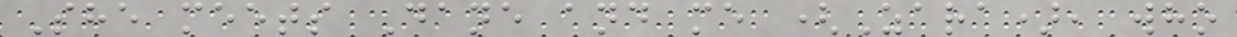She meets Dane and me (Zara), who
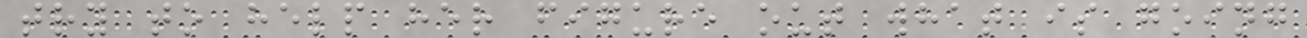try to help her figure out what is going
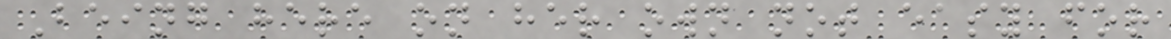Being here on her own not easy for
